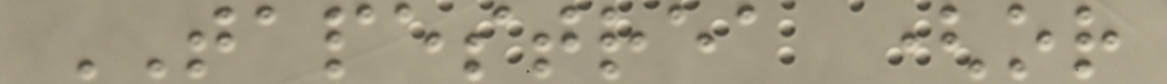TAPESTREA (or
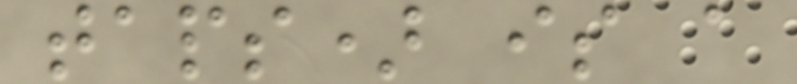taps) is a
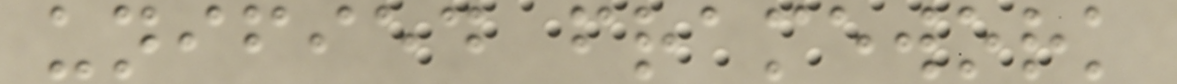unified framework
